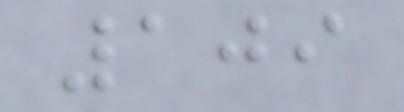109
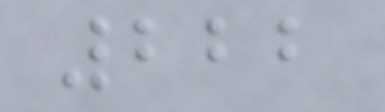222
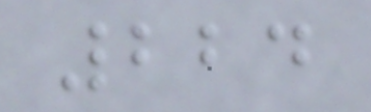224
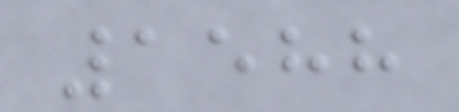1588
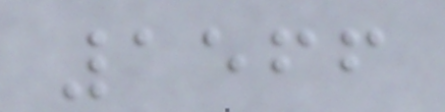1566
